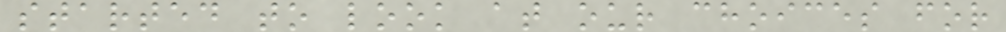started to look at our choices for
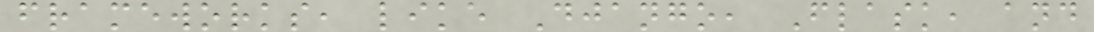frameworks, like Django, Flask, and
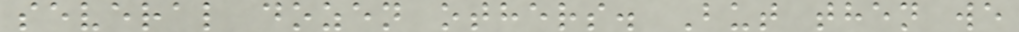several dozen others. But then we
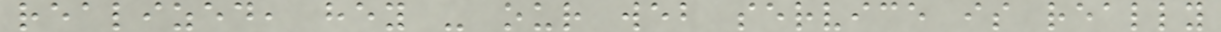realized, hey - our web service is really
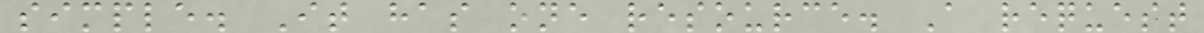simple. It has one resource. A request
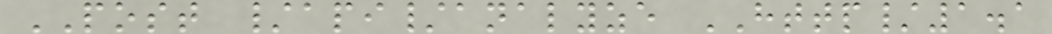POST /api/analyze HTTP/1.1
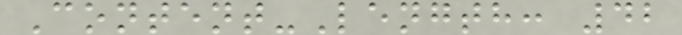Content-Length: 42
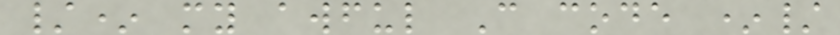/* my awful C code */
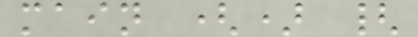main () {
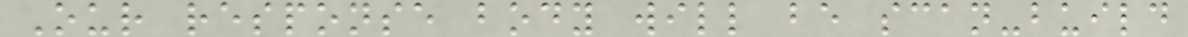Our response body will be scan-build
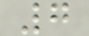7
